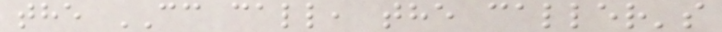the CC call, the caller's
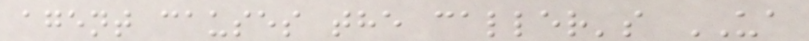agent causes the caller's UA
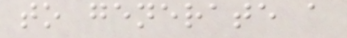to generate a
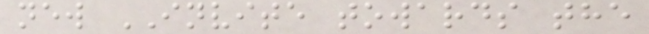new INVITE towards the
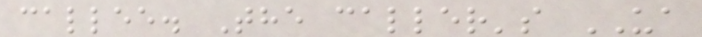callee. The caller's UA
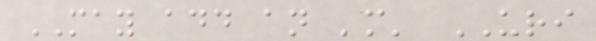MAY add an 'm' URI
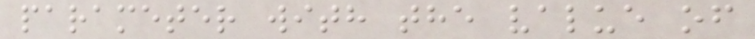parameter with the value of
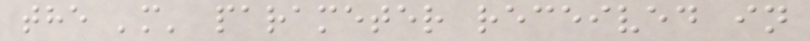the 'm' parameter received in
